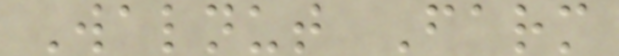Walnut Farm
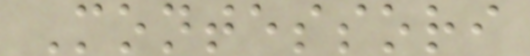Montessori
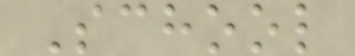School
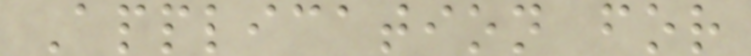Application for
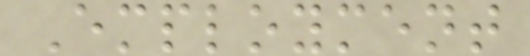Employment
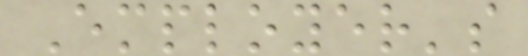Employer's
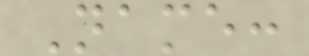Name:
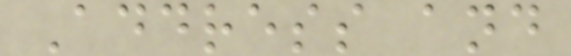Address and
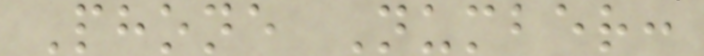Phone Number:
